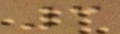3
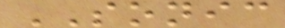SONIC
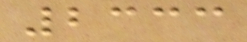2333
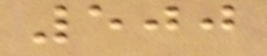500
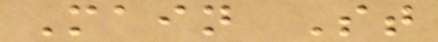Main St
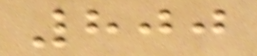800
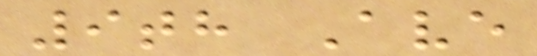9th Ave
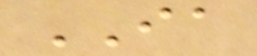IA
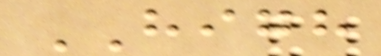HIGH
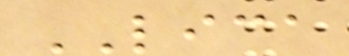LICA
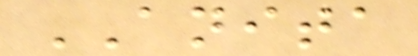ANITA
